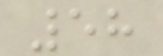58
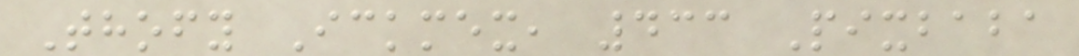Thofy Ickmex, 433 Pixbaba
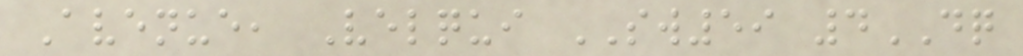Avenue, Velqui SW59 4DQ
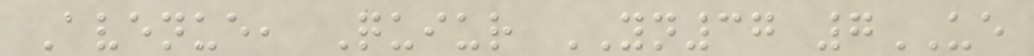Avenue, Quiur YN37 7UE
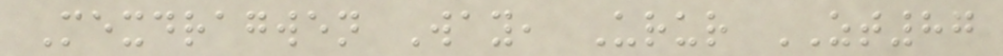Mexdragwen Way, Urur ZT87
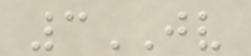3JV
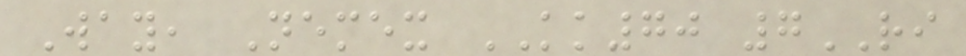Way, Nemex KK70 7RI
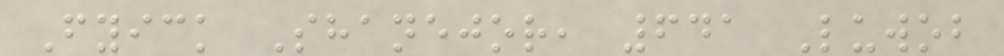Fyick Shanejor, 641 Luwob
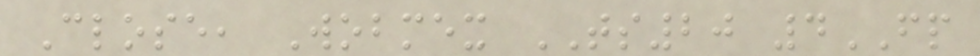Close, Wobmex TS20 4FP
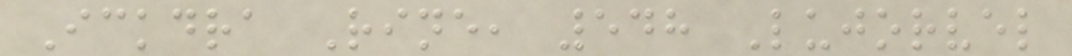Ickdra Rine, 548 Lujorvel
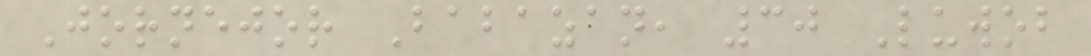Jornejor Babazan, 30 Luwob
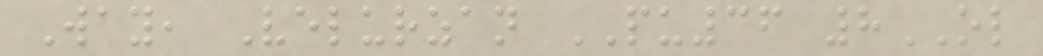Way, Velurzan PU36 8OL
